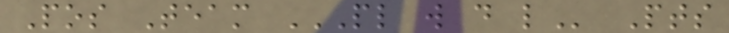Pos Team PL W D L Pts
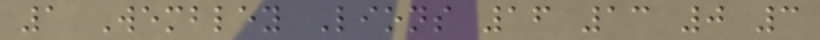1 Wembley Lions 16 13 0 3
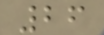26
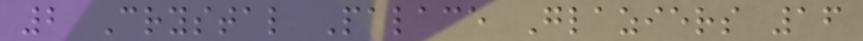2 Crystal Palace Glaziers 16
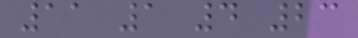11 1 4 23
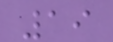19
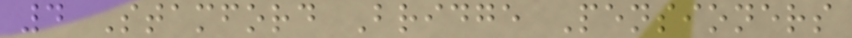4 Stamford Bridge Pensioners
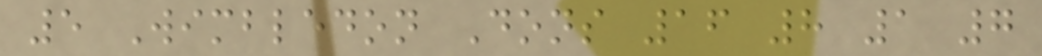5 Wimbledon Dons 16 8 1 7
